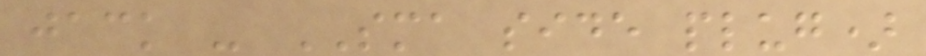jack - SMA side plug)
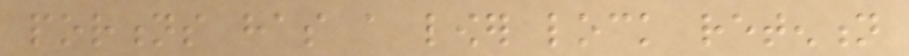portions has a lower lock retention
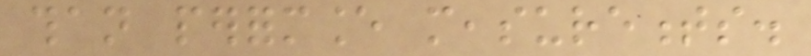than performance measurements.
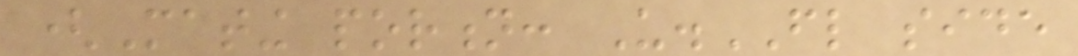(Mating portion: U.FL side
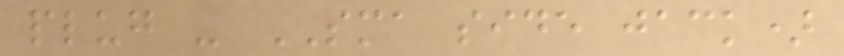plug - SMA side jack)
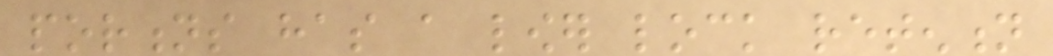portions has a lower lock retention
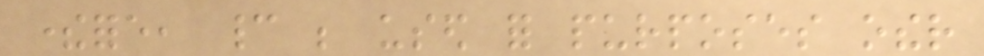therefore, cannot be used for purposes other
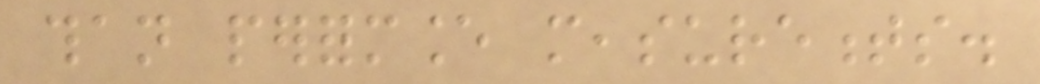than performance measurements.
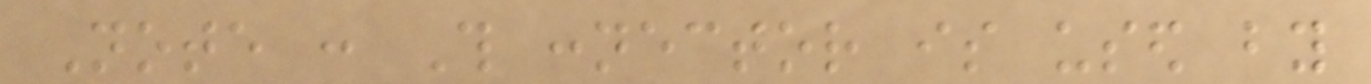Note : This connector is used by
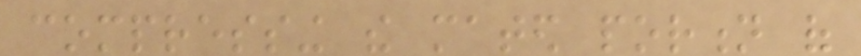compressing the mated portion of
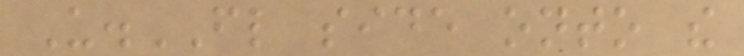U.FL side onto the
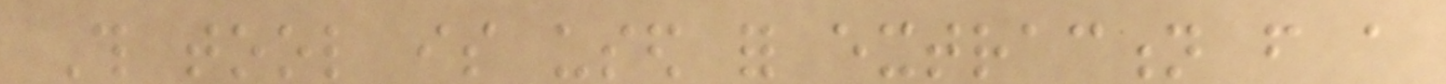This tool is used for extraction from a
